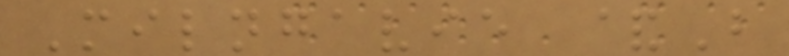Milngavie &B
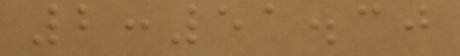2:51.30
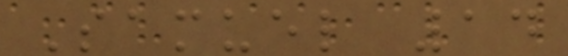Samuel 14
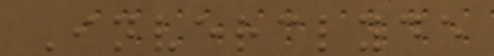Inverclyde
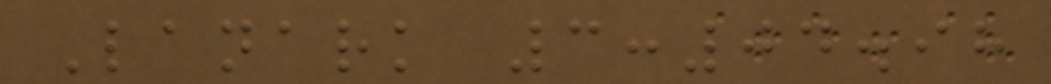Lanark 3:04.98
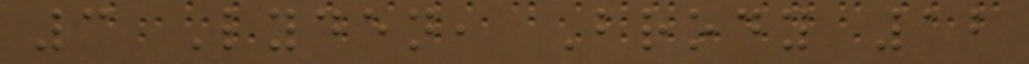3 Lyden, Brody 12
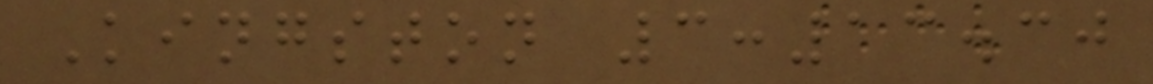Kingston 3:13.30
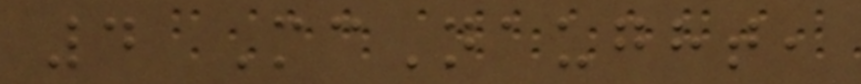4 McNaught,
